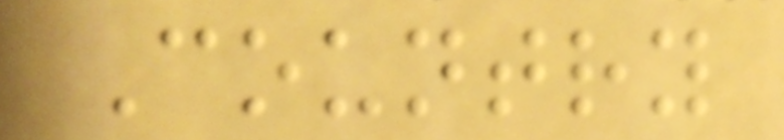Country
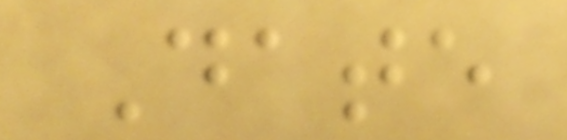Date
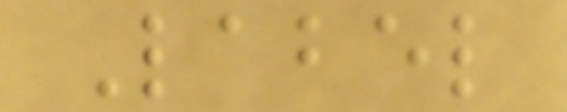Label
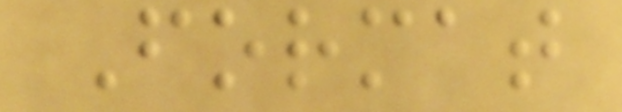Format
